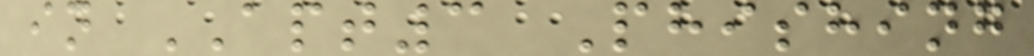in APT3 Phishing
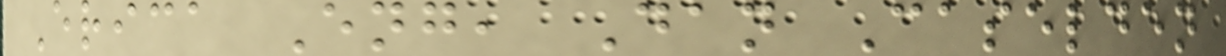Erica Eng, Dan Caselden
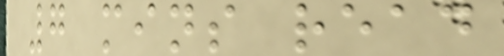7 mins read
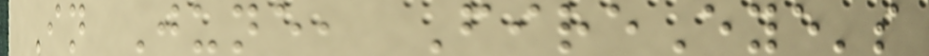In June, FireEye's
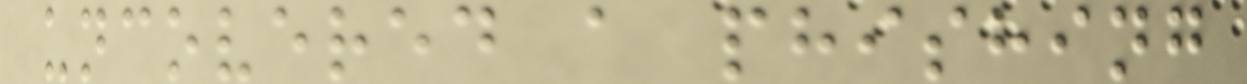uncovered a phishing
